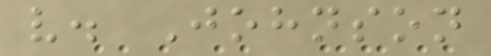v. Johnson
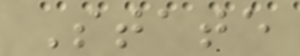State
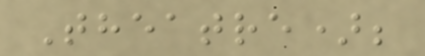Theatre);
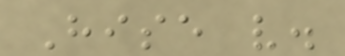Hise v.
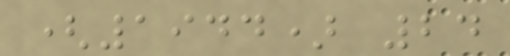(1944) 24
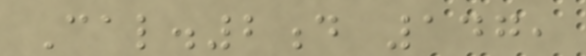Cal.2d 147,
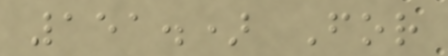151.) For
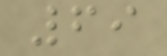69
